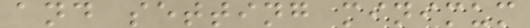and setting minimum
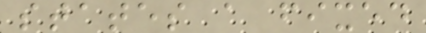states a fixed
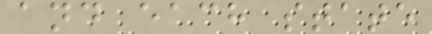and each state
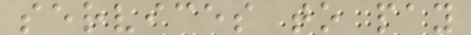services to pay
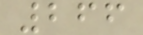266
